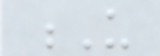U
